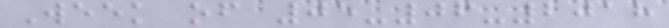Week of 05-06-2018
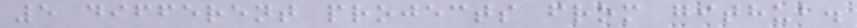5 different projects from github.
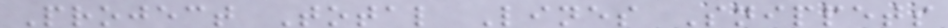Project Total Lines Snippets
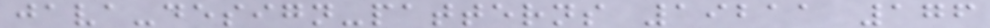java-design-patterns 19211 176
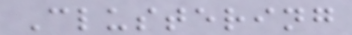Clustering
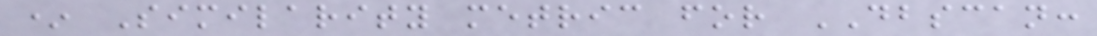* Similarity metric for DBSCAN:
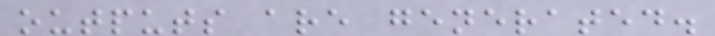outputs are generated.
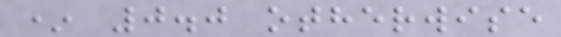* 0.0 otherwise
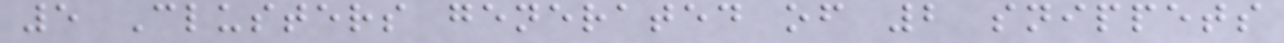5 Clusters generated of 2 snippets
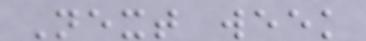Next week
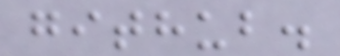github.
